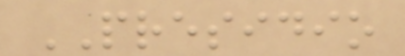PRESIDIO
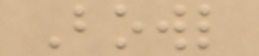Bowl
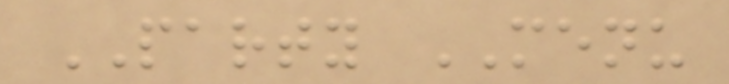PARTY MENU
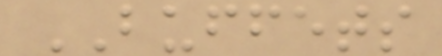BUFFETS
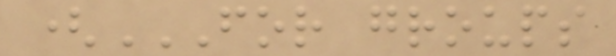(FOR GROUPS
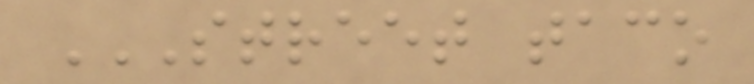STREET TACO
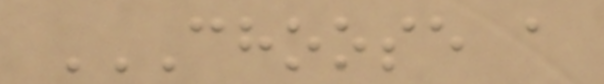CHOOSE A
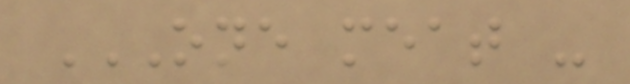ONE MEAT -
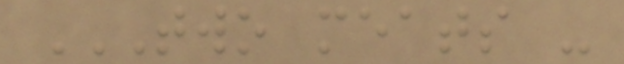TWO MEATS -
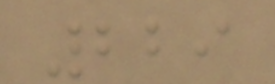229
